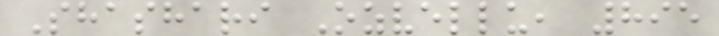Shashari Ozvellu, 895
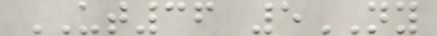UT36 5NY
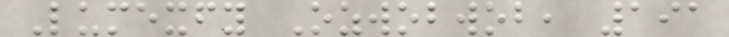Lumexfy Ozwobwob, 191
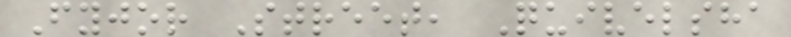Fyjor Street, Quivelsha
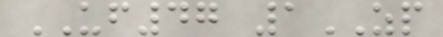UF47 1ZP
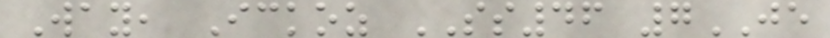Way, Ickoz SS46 7JE
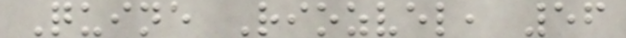Quine Riozvel, 56
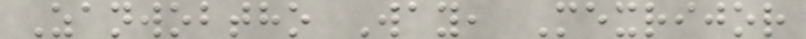Zanwobtho Way, Mexrijor
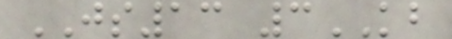JS13 3KB
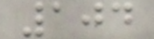104
